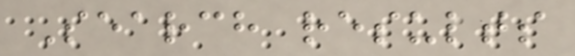Search results
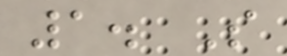1. S
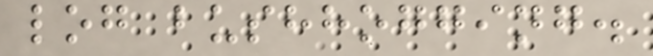log bushhogging.
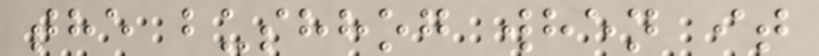the bushhog when it
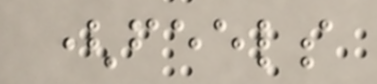(feels
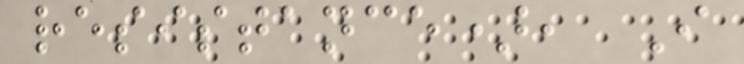resistance), I
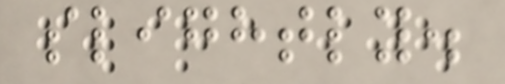slightly.
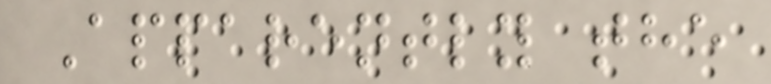Apparently the
